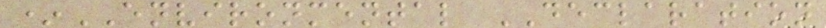*ENVIRONMENTAL DECLARATION
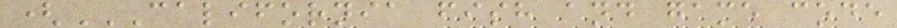(CALIFORNIA FISH AND GAME CODE
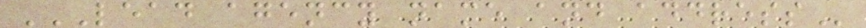LEAD AGENCY NAME AND ADDRESS
